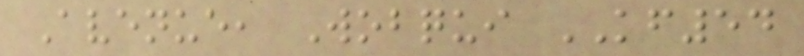Avenue, Wobqui KF54
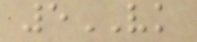5VK
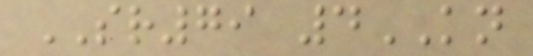SR79 4KN
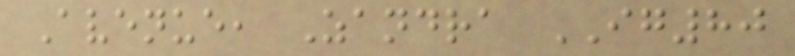Avenue, Zandra IG80
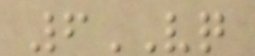6VQ
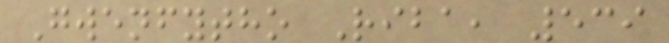Gwenfytho Riba, 539
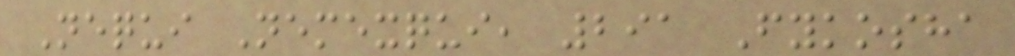Nequi Nemexqui, 291 Fykosha
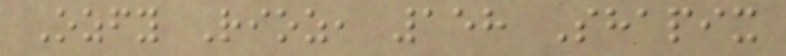Ozfy Rioz, 158 Shapix
